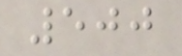500
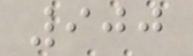900
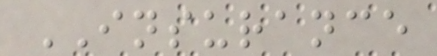INSURANCE
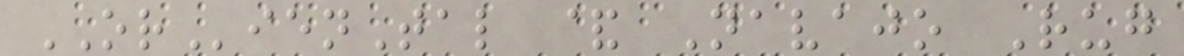ORienTal & Navajo Rug
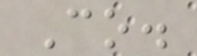Co.
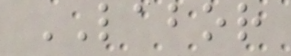LABOR
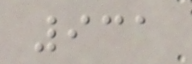931
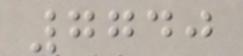7740
